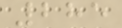285
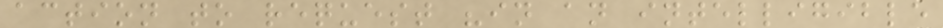action to request "in an intelligible
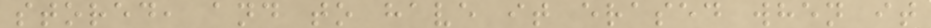stored, and to have it erased when it
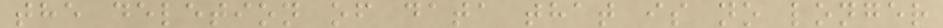the deletion of data that is no longer
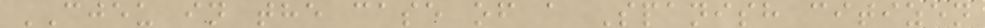CJEU in the case of a Spanish citizen
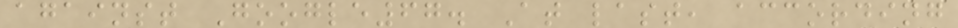against Google67. At last, according
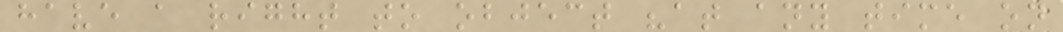have a right to object "at any time on
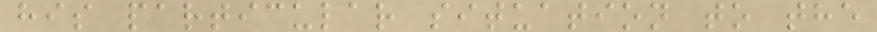his particular situation to the
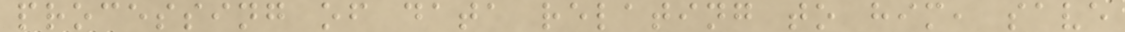processing of data relating to him, save
